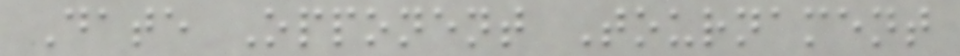Date Opponent Tournament
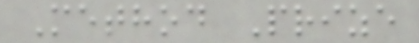Method Prize
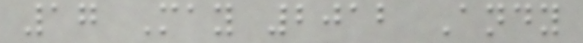17 May 2012 Andy
